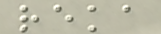reka
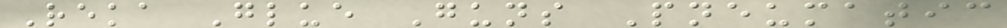Reka Glue Guns Pneumatic
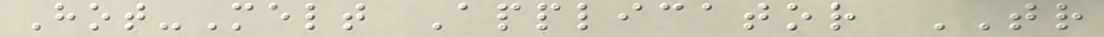Hot-Melt Applicator TR
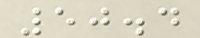50.4
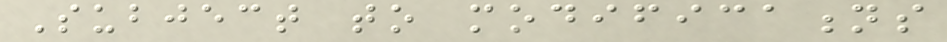Subject to modifications
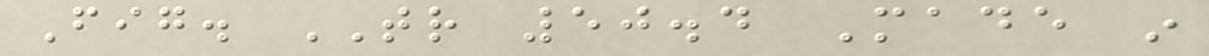Fig. TR 50.4 Made in
